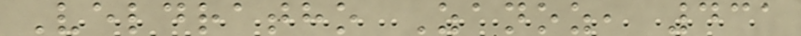Veldratho Zanoz, 431
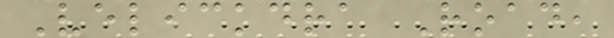Velickdra Road,
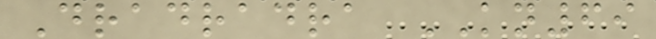Dradradra KN69
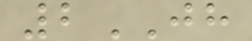2JH
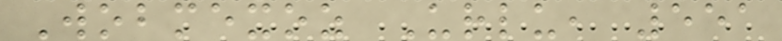Wobmexoz Urlu, 551
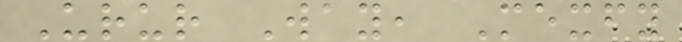Urur Way, Mexfy
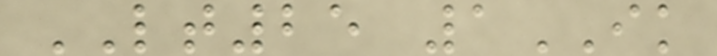LT25 1IK
